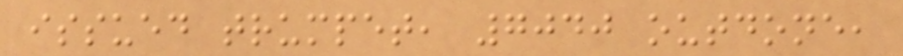issued trumpet, 7040 outdone,
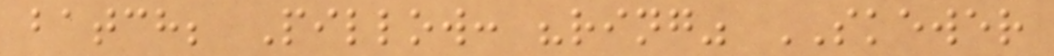batch; Pillow: "ring" SKEWER
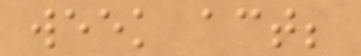week act;
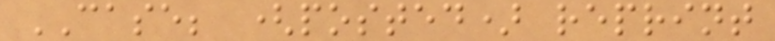CASE; (posted) reprint
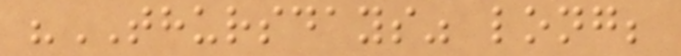"THURSDAYS" long;
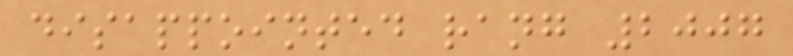disappointed rang 2007
